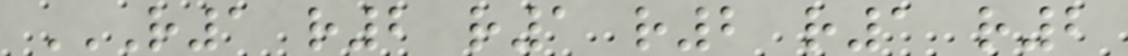R1 R2 R1 R2 R1 R2
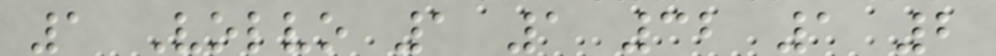1 Volvo 1 1 32 1 2
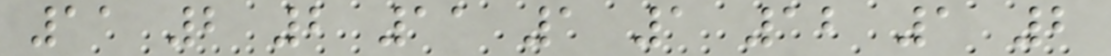11 2 2 11 1 1 12 1 2
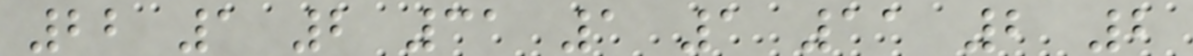22 1 2 31 1 1 11 2 2
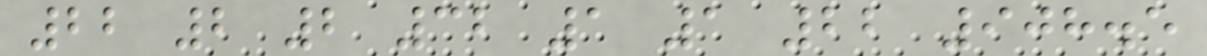22 2 2 32 1 1 22 908.5
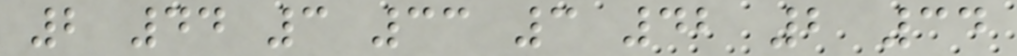2 44 3 33 3 42 2 34
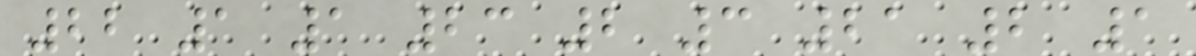22 1 1 23 2 3 21 2 1
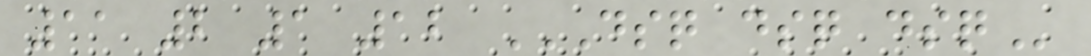11 2 1 12 DSQ DSQ DSQ
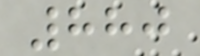880
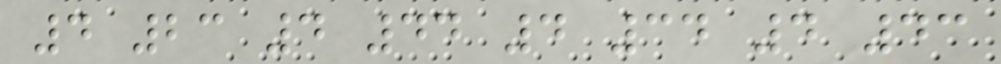4 23 4 44 4 34 4 43
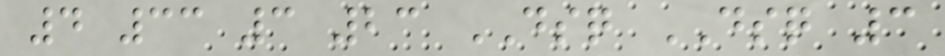4 33 3 23 DSQ DSQ 3
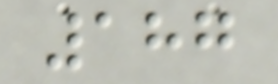187
